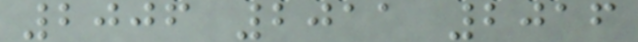2006 2011 2016
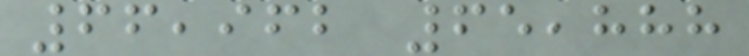66,962 65,888
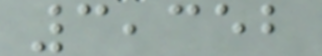3,352
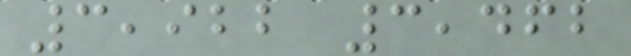3,922 3,462
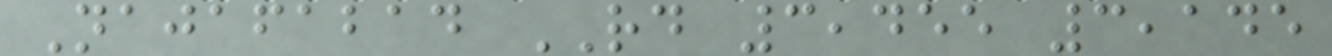Najafabad RD 3,455 3,145
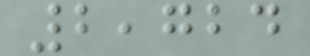2,724
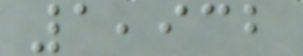1,932
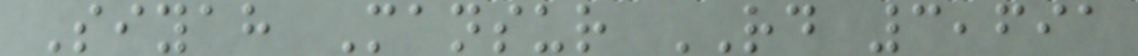Siyah Mansur RD 3,691
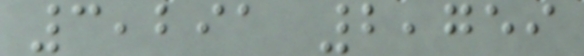3,291 2,759
